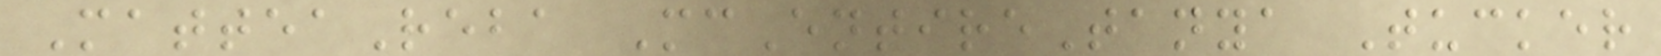MatteaReba McEntireTanya Tucker
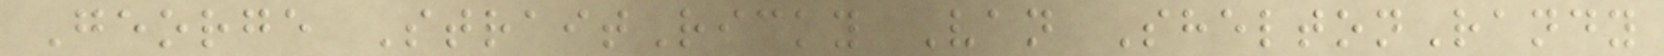George StraitRicky Van SheltonRandy
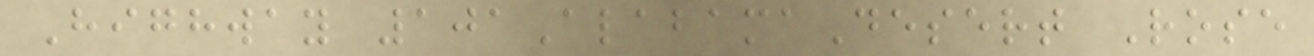Highway 101AlabamaDesert Rose
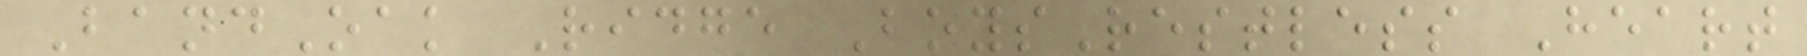BandOak Ridge BoysRestless Heart
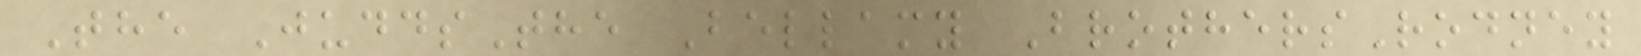The JuddsThe Bellamy BrothersRodney
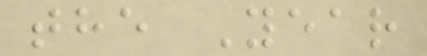the Year
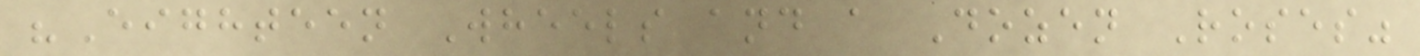"Eighteen Wheels and a Dozen Roses"
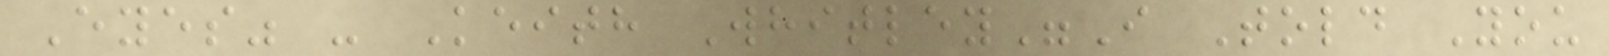Eyes" - Keith Whitley"I Told You
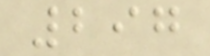297
